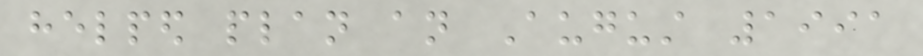helped plan an August 1991
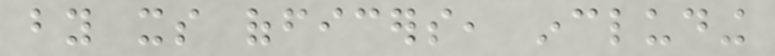by its officers, including
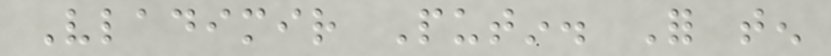Vladimir Putin. For ten
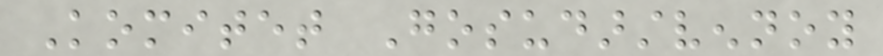Komitet Gosudarstvennoy
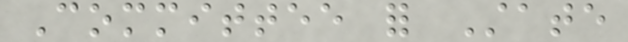Committee for State
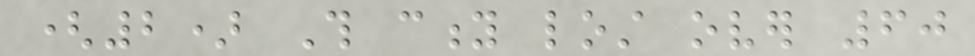(2) This city lost over 60
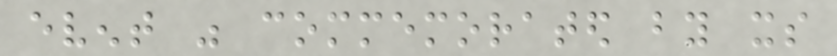event was commemorated by its
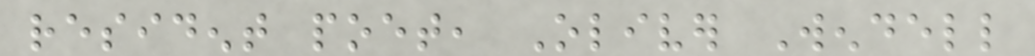resident poet, Oliver Wendell
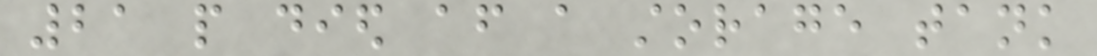21 people died after a storage tank
